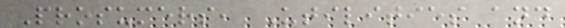Prosumers, Utilities and
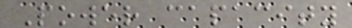Power capacity
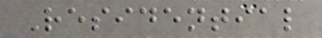Residential
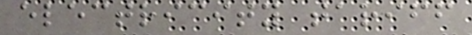electricity tariff
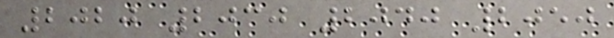2020 2030 2040 2050
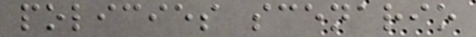policies scenario
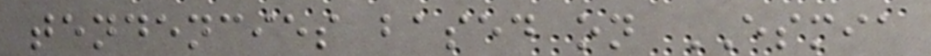tendencies based on ESMIA
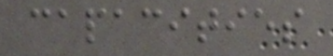capacities
